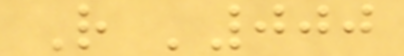R '000
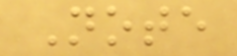Note
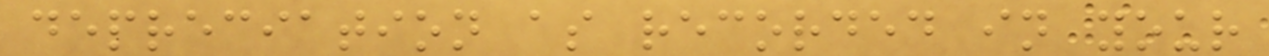depreciation as recorded in your
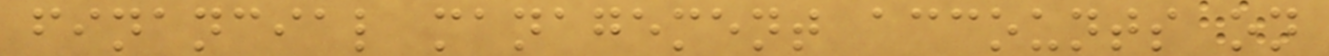financial management accounts on
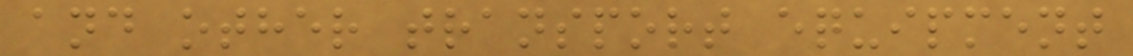and other transport equipment
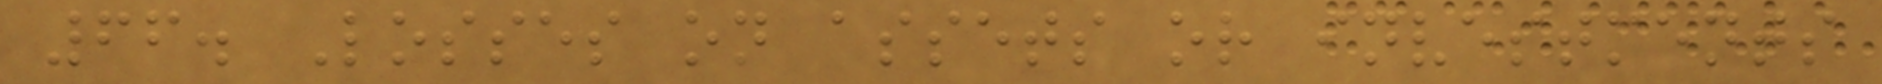66. Losses on assets or investments
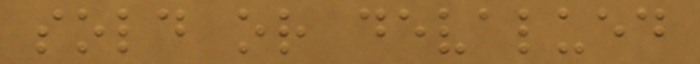sold or devalued
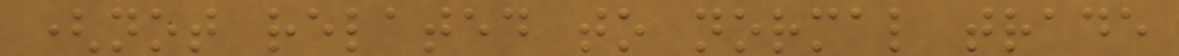(not related to normal trade
